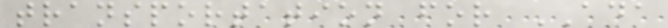transportation for ADA
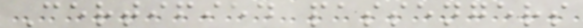Certified passengers
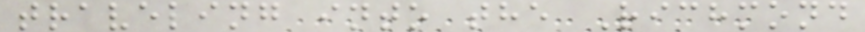traveling into the Richmond
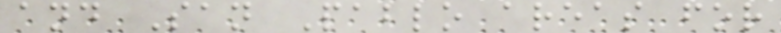and San Pablo areas for
